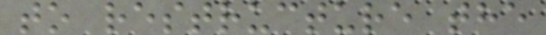to restructure the
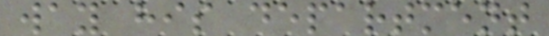way his department
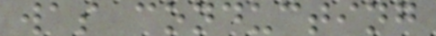was conducting
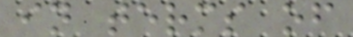in terms of
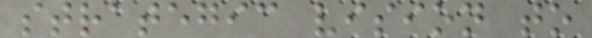strategic vision to
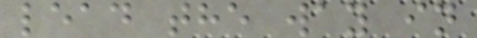lead the way in
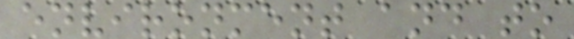environment and to
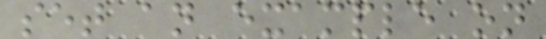set an example on
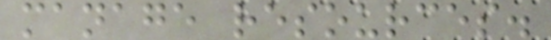manage resources.
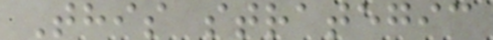This strategic
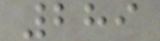289
